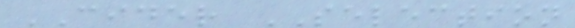CIDER SELECTION
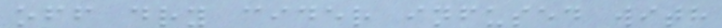off dry cider infused with
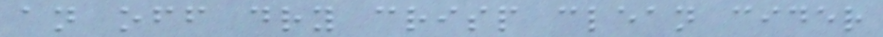an off dry crisp clean cider
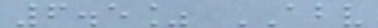6.5% ABV
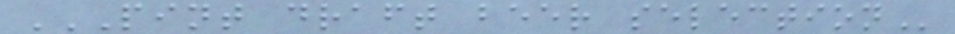PINT DRAFT BEER SELECTION
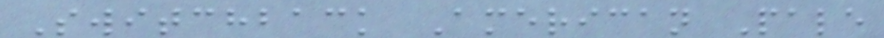Switchback American Pale
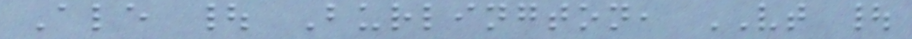Ale | Burlington, VT |
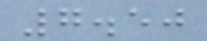7.50
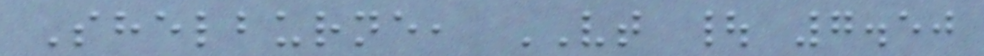Shelburne, VT | 7.50
